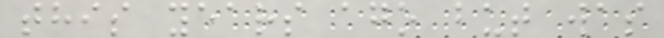this years ago but was
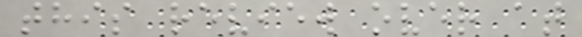this review over at
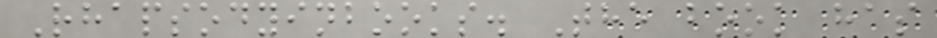Rhapsodyinbooks. The book has
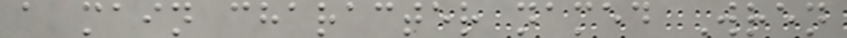a main character named Wren
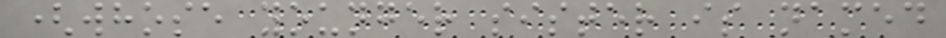(whose younger sister is named
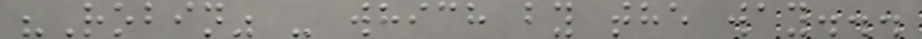"Robin" - which by the way...
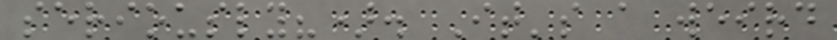seriously?). It's a weird
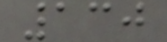130
